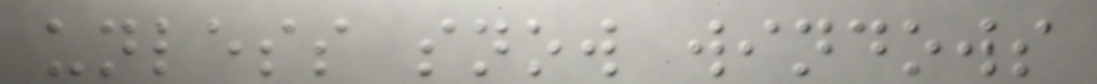unless snow windows
